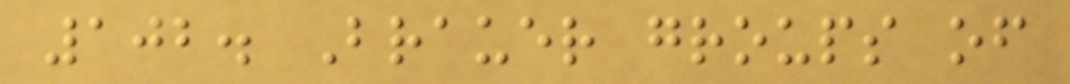102. Brauer groups of
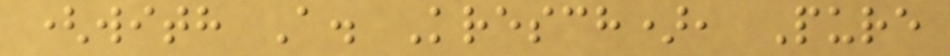(with A. Kresch), Pure
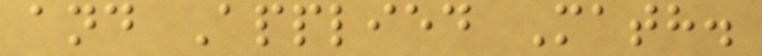and Applied Math.
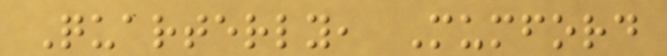Quarterly, Mumford
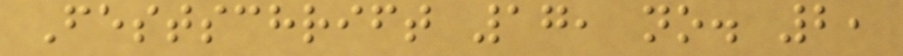Festschrift 17, no. 2,
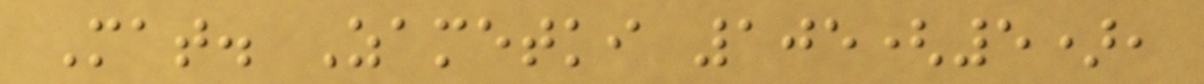Mat. Zametki 105(5),
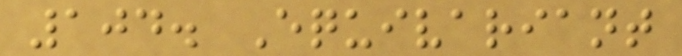104. Equivariant
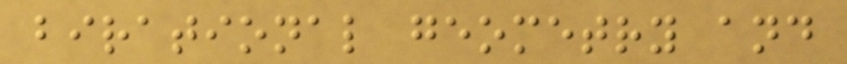birational geometry and
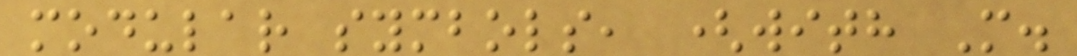modular symbols, (with M.
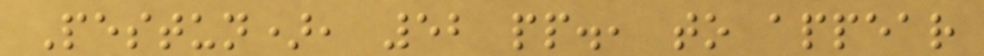Pestun), 52 pp., to appear
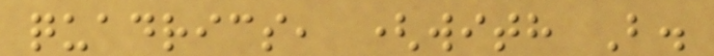quadrics, (with B.
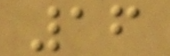16
